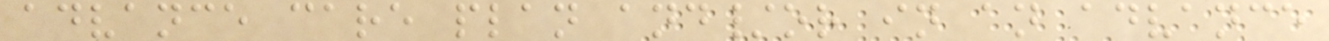advance care plan and/or in an advance
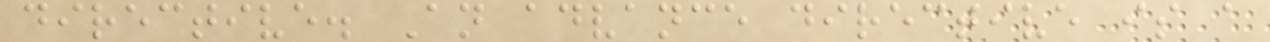directive. An advance directive is a
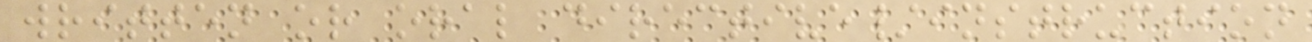written or oral directive/instruction
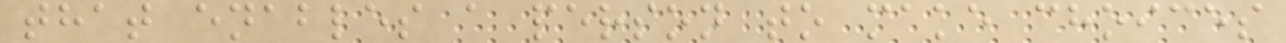that enables a person to make choices
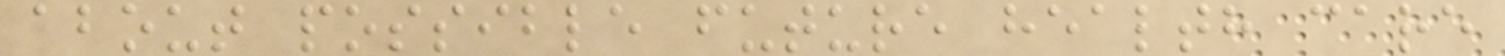about possible future health care
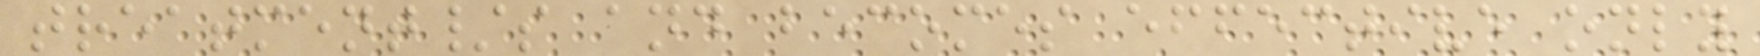treatment/s and becomes effective only
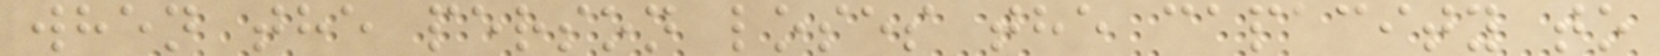when the person loses the capacity to
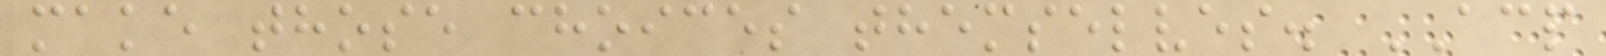make those choices themselves. ACP
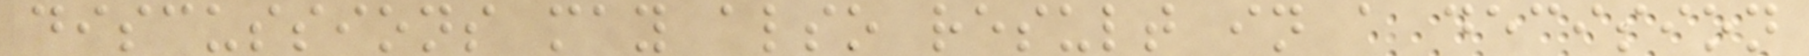discussions may also result in a decision
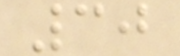30
